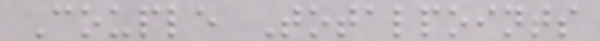Couple Totalpoints
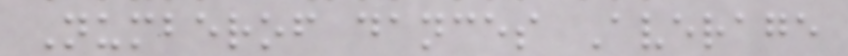Numberof dances Average
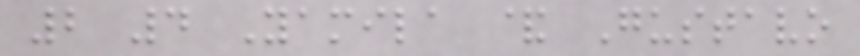2 4 Yamila & Gustavo
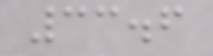33.6
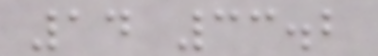14 33.2
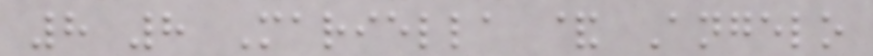8 8 Mariella & Angelo
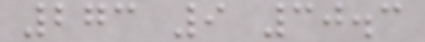273 9 30.3
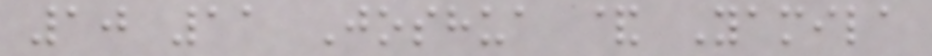10 11 Joshua & Yamila
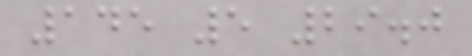145 5 29.0
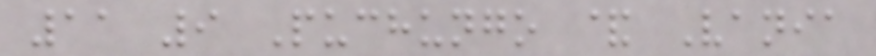11 9 Puchungo & Vania
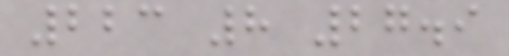223 8 27.9
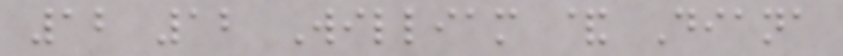12 12 William & Diana
